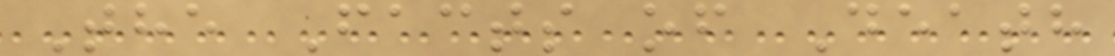The Facts of Death
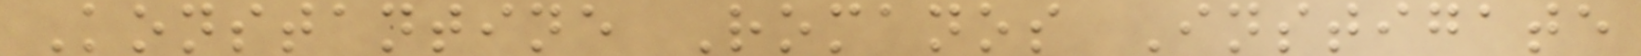Konstantine Romanos Instigate
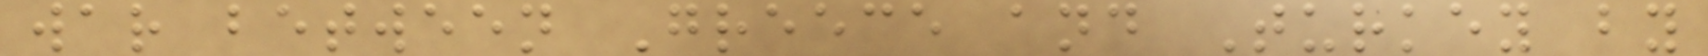war between Greece and Turkey by
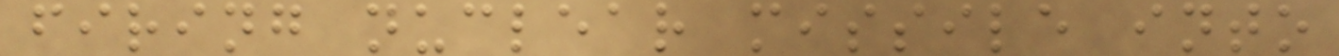firing nuclear missile into
